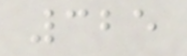325
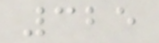325
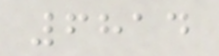6814
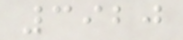3920
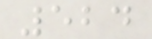524
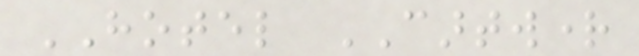HOTEL CARTWRIGHT
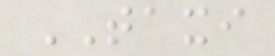TAXI
